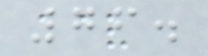76.
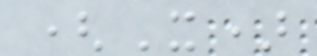(X)
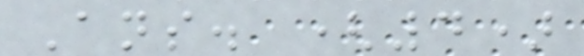Ans. (4)
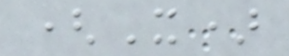(X)
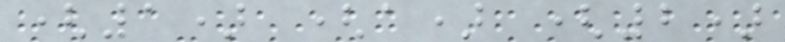(1) (a) (2)
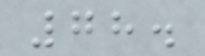78.
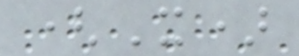(X)
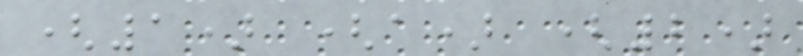(1) (a) (2)
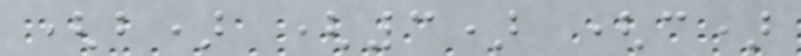(b) (3) (c)
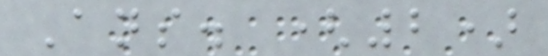Ans. (2)
